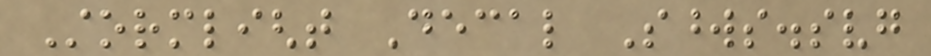Stormlight Decal Swords.svg
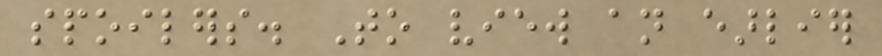spoilers. To view an earlier
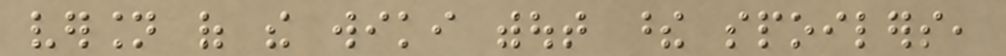version of the wiki without these spoilers,
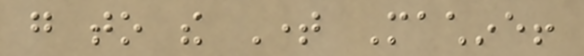go to the Time Machine!
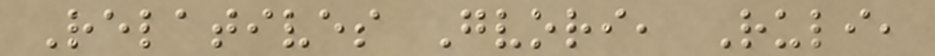Relatives Gvori, Ruli,
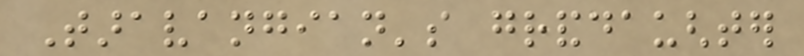Taravangian's granddaughter
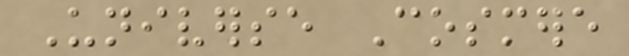Universe Cosmere
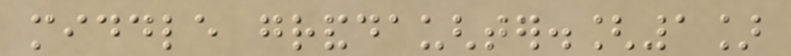middle granddaughter.[1]
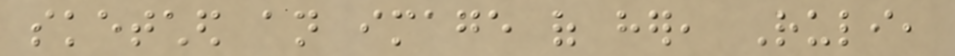sketched an image of her, Ruli,
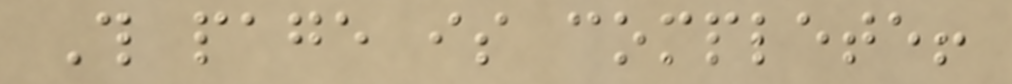This page is complete!
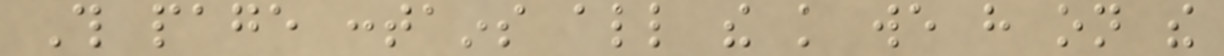This page contains all the knowledge we have on the
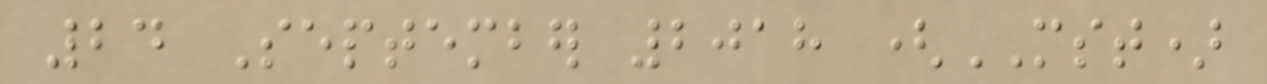24 September 2018 (MST)
